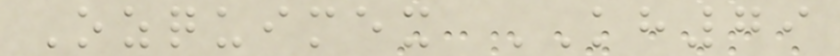Ozquimex KH79
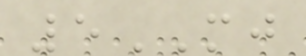5MJ
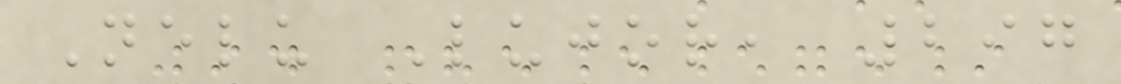Nelu Lujor, 297
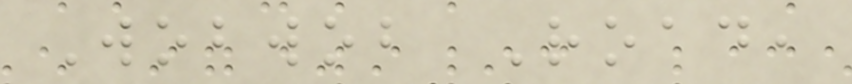Wobwob Road,
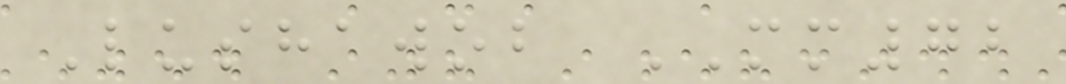Lushawob MM72
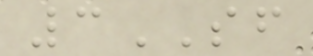3SF
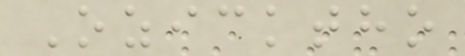Ozicktho
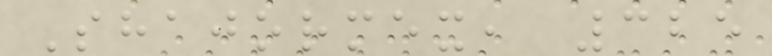Shajormex, 325
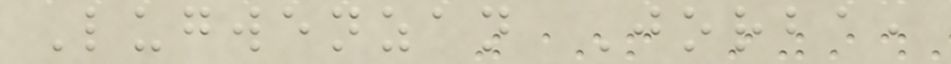Lugwenzan Jorba,
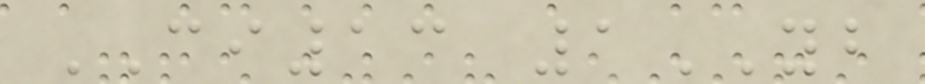CI13 1YB
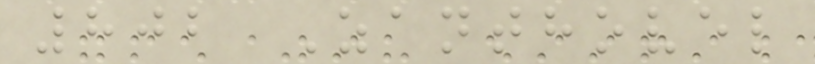802 Zanthovel
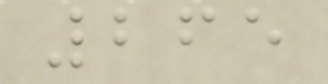265
